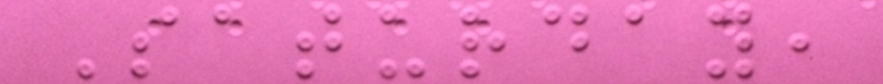Saturday,
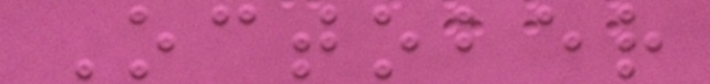October
